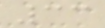33
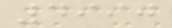4990
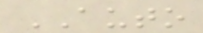AUTO
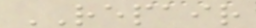REPAIR
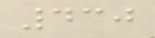430
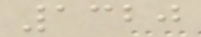1320
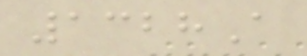1328A
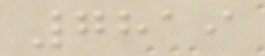7819
